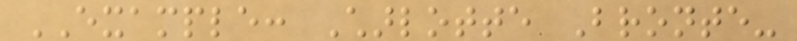EXAMPLE: Charlotte Bronte-
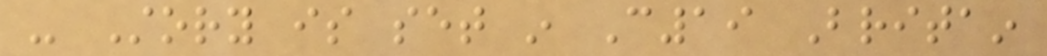- Story is set in C19 Britain
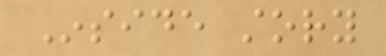Inside story
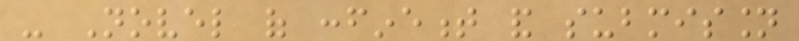- Novel of confinement and submission
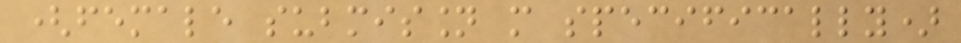(female submission more specifically)
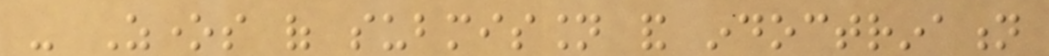- Zones of submission and indoctrination
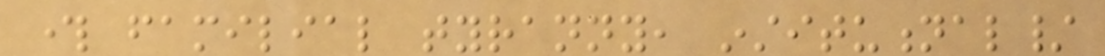through familial tyranny, institutional/
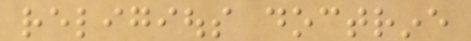religious doctrine
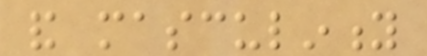and masculinity
